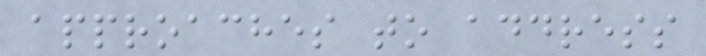approaches to address
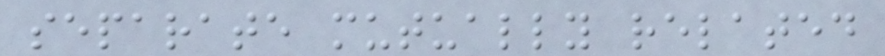separate mutually related
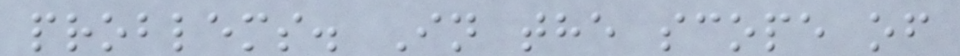problems. In the scope of
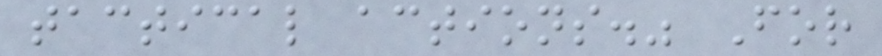tactical actions." For
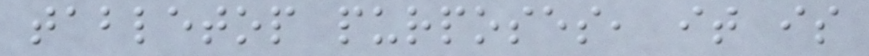tabletop purposes, it is
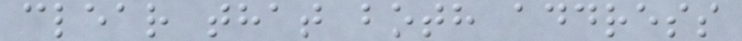clear that both address
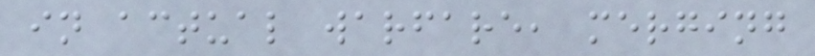in actual warfare, merging
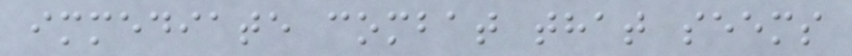immediate combat that seems
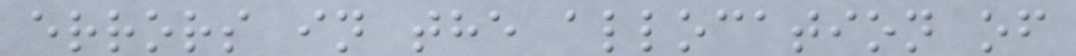errors in the allocation of
